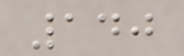140
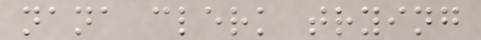nana clerk trying
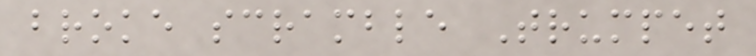broke scramble Trumpet
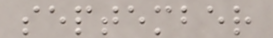september
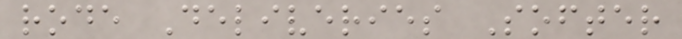rode Deliveries Softer
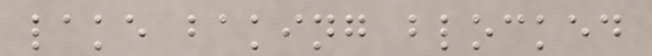lake baking blocked
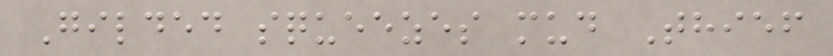Gilded squeezes mud Thief
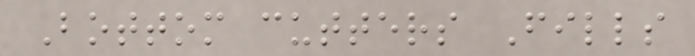Bottom cutters Fills
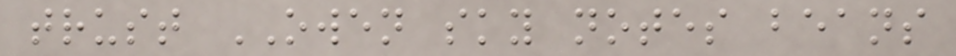trust OWEN sky notes beans
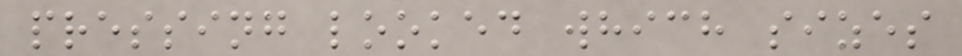pressing looked which sizes
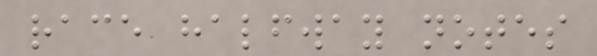race halfway notes
